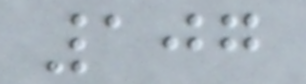107
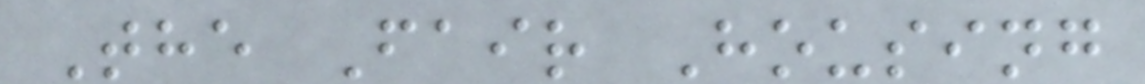The Fair Housing
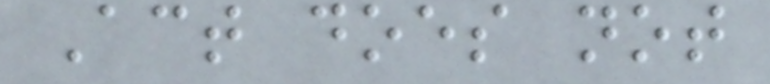Act does not
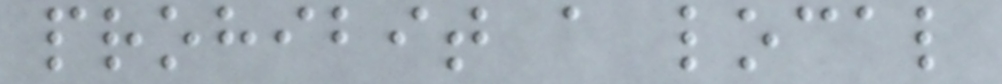prohibit a local
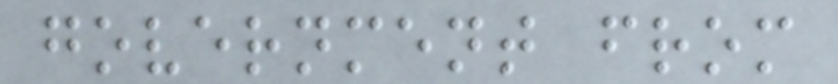government from
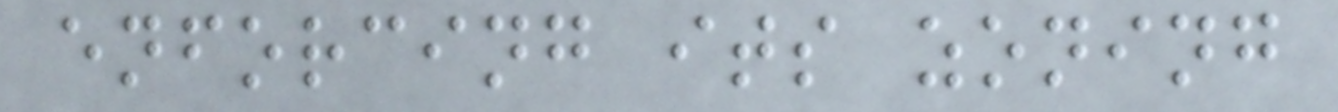enforcing its zoning
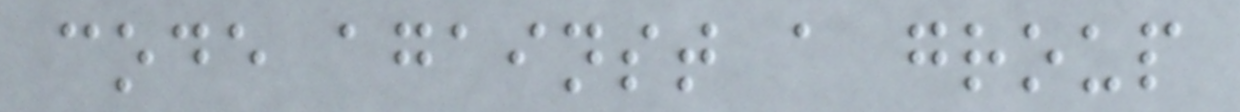code against a group
